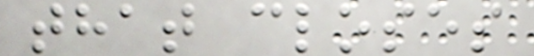that closes
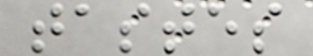tastes
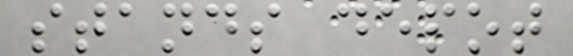stands depot
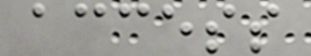access
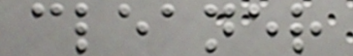cleaner
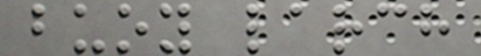buoy larch
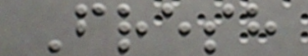Fresh
